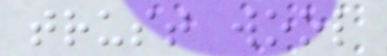trust wool
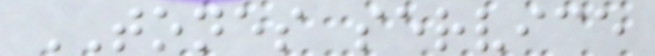TONES service
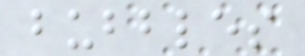bubbles
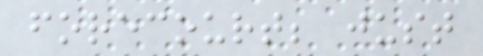forecourt; just
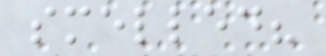smelled?
